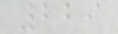229
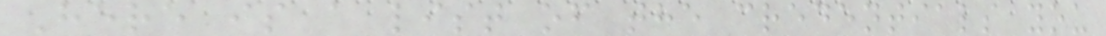Here is a list of the credentials you
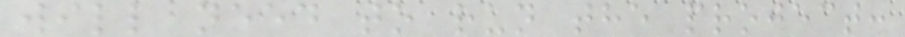will need to run the project:
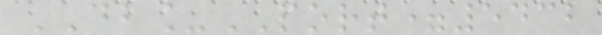DB_PORT=5432
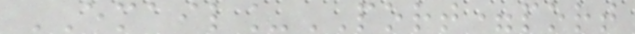EMAIL_PORT=port
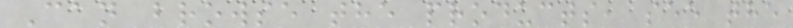Can browse the products, see the
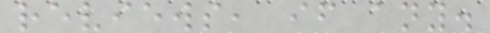reviews, if any.
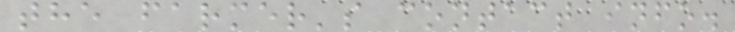the farmer's contact info.
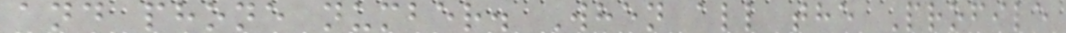and phone number. When all the Profile
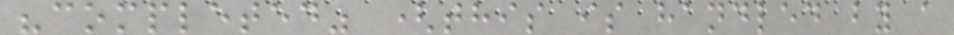"completed" (this is handled by a
